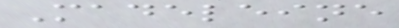Madeleine
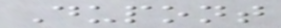Dupont
